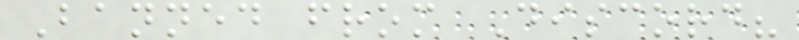Banned from Discord?
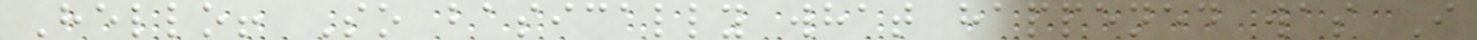Hello! So basically what happened was I
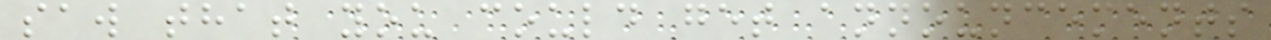saw that you could get announcements
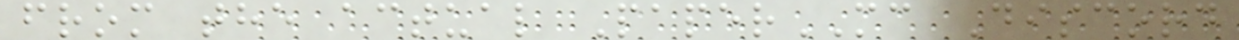from the actual PaperMC Discord
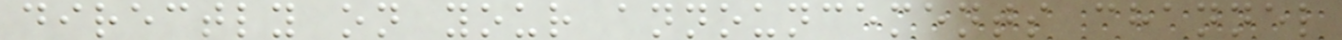directly on your announcements channel
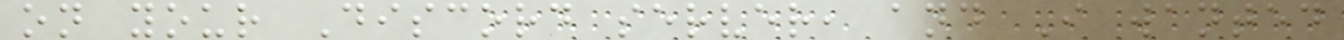on your Discord server, and I wanted
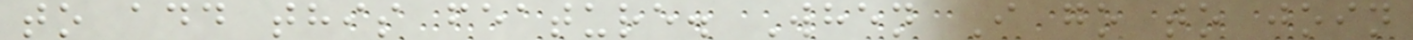to add this feature. When I go to join
